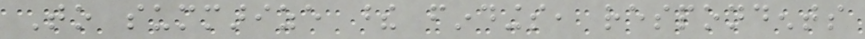To summarize these findings, respondents
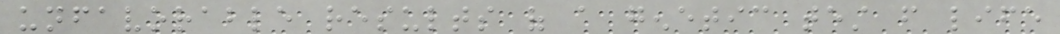unfavorable results of a genetic test from life
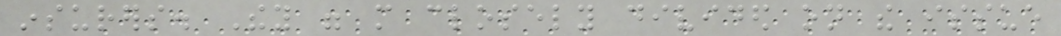insurers. They were more closely divided on the issue
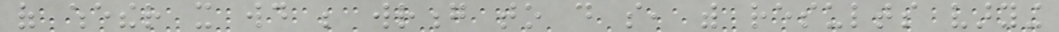of whether it would be wrong to do so, with results varying
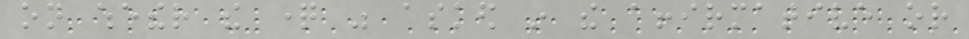on whether the question was asked in the affirmative or
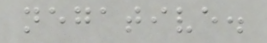negative.
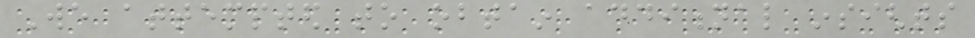We attempted to obtain additional insights
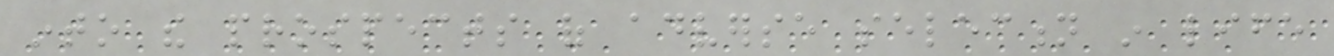into the prospects of adverse selection in life
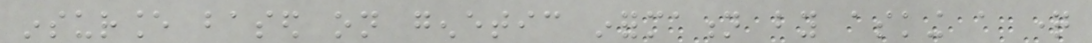insurance based on genetic information by asking a question
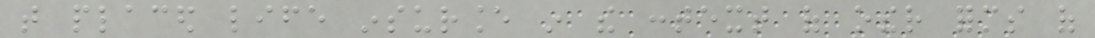that placed life insurance in the context of other forms of
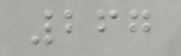267
